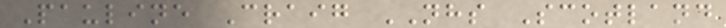Pauline Craig NHS Scotland
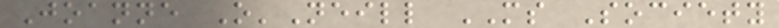Joanne O'Neill MS Society
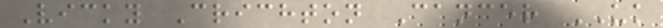Vicky Crichton Cancer UK
